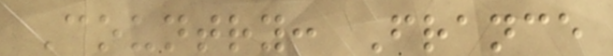Country: France
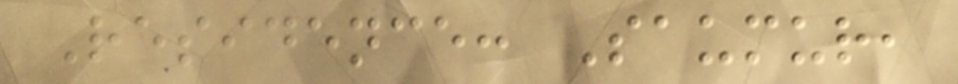Residence: Saumur,
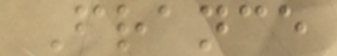France
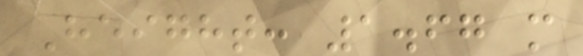Height: 1.67 m
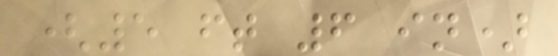(5 ft 6 in)
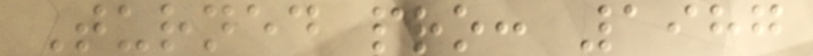Turned pro: 1987
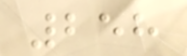258
